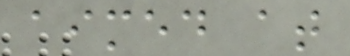aimed at
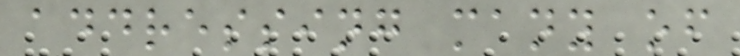addressing many of
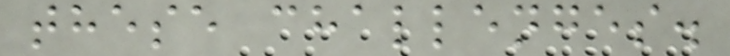these challenges.
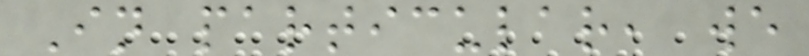In particular, we
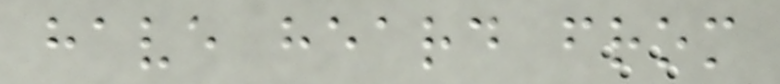have heard from
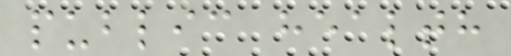public health
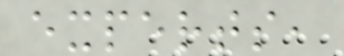experts,
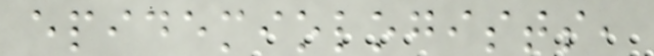epidemiologists,
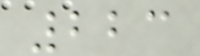223
